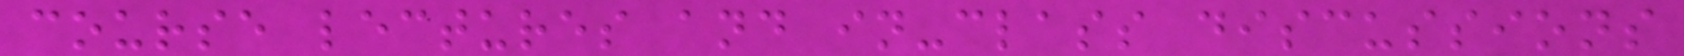course lectures and in-class discussions
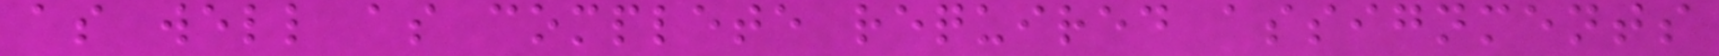as well as complete required assignments
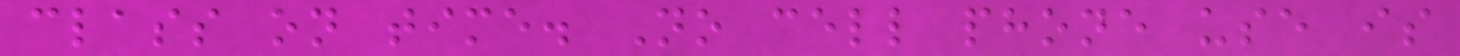class on time. No cell phone use is
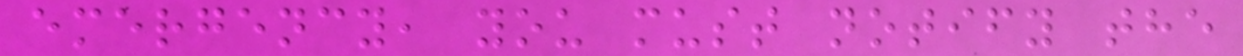emergency, you must notify the
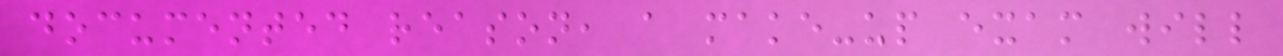documented reason, a make-up exam will
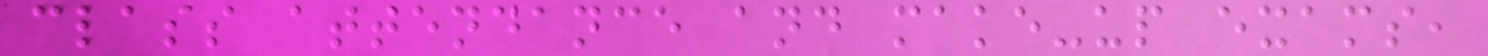class attendance and make-up exams,
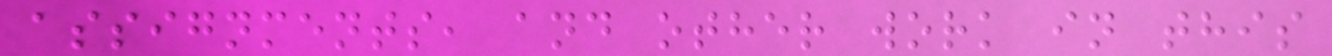assignments, and other work in this
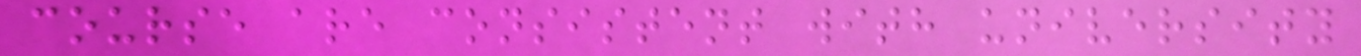course are consistent with university
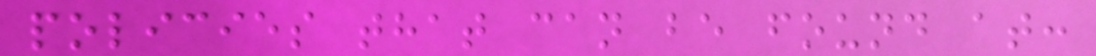policies that can be found at:
